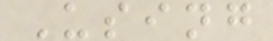Using
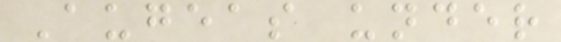Augeas under
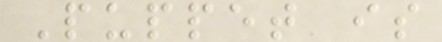Puppet is
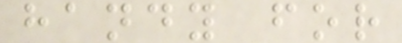handy for
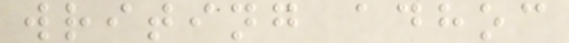writing adhoc
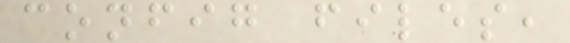config files,
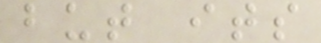but its
